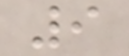9
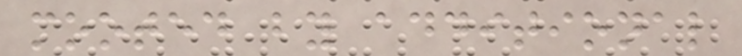mooted by additional
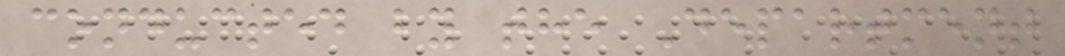conducted by the Department
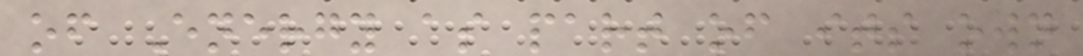of Energy as part of its own
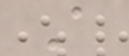A
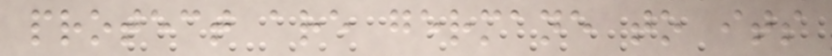protect are germane to its
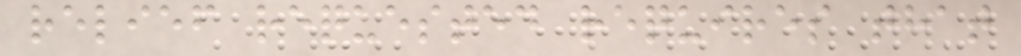relief requested requires that
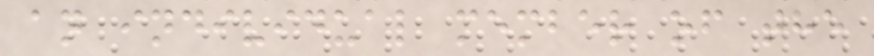an individual member of the
